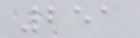251
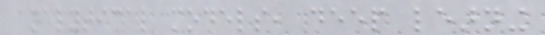analytical models, deep learning
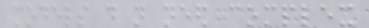models do not need complex
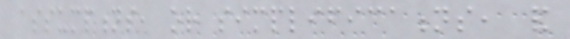assumptions, or simplifications, and
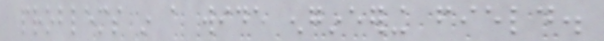problems in a wide engineering field.
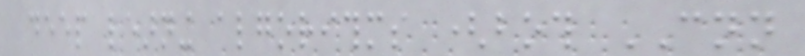deep learning algorithms (both CNN
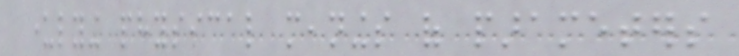underlying physical meanings of parameters
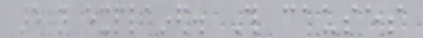are not explained. This causes
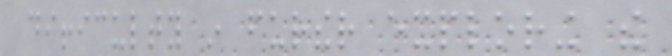difficulty in further exploring the
